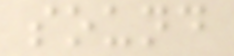sound
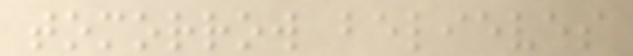tomorrow believes
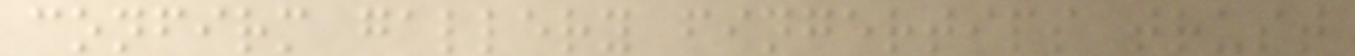confirm gallery fingertips trust
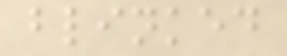blinked
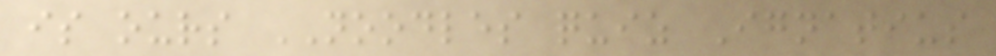is ours NOODLES quiz Ignatius
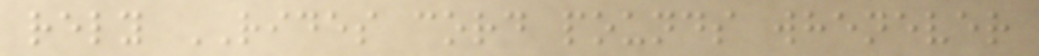rely RIDES cord pounds whenever
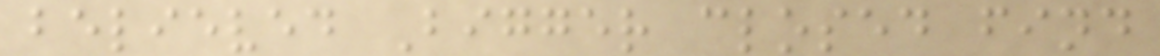believed Bigger closed find
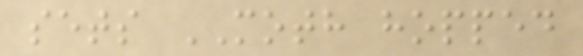sets MOTH hopped
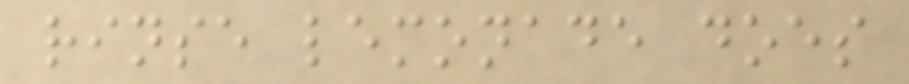rinse lemonade does
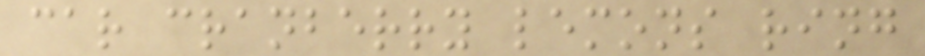car cranberry lemons ring
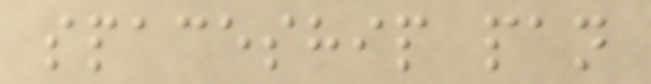spaceship pan
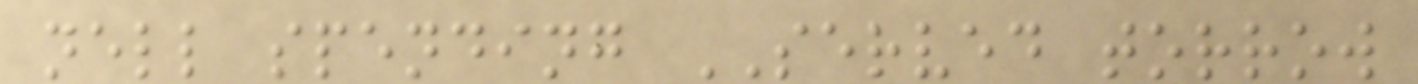nell spending SERVED torrow
